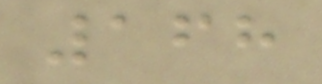168
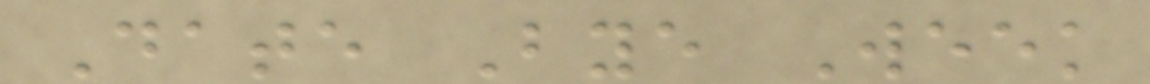Date Bye Week
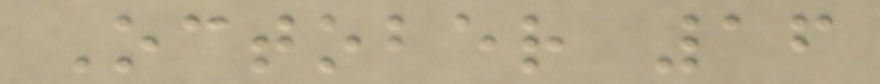October 16
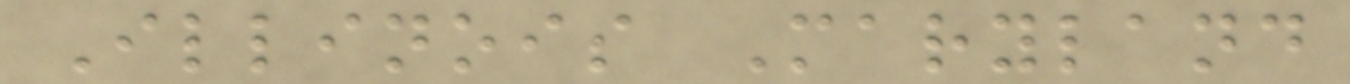Illinois Maryland
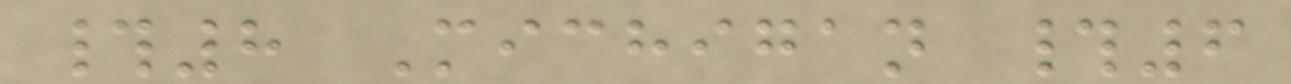#8 Michigan #6
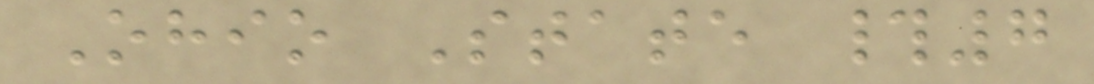Ohio State #7
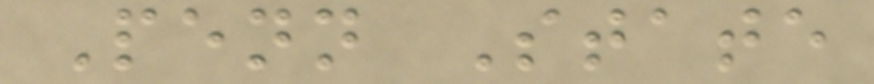Penn State
